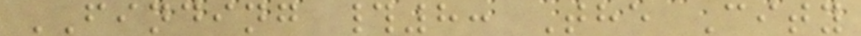FINDING #8: The City
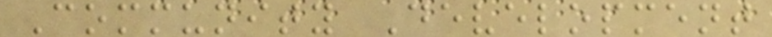Community Development
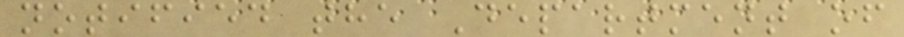notified the Department of
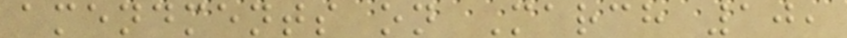amendments on March 10,
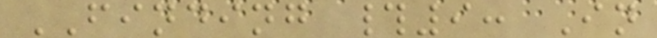FINDING #9: In
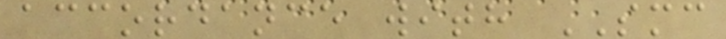accordance with SMC
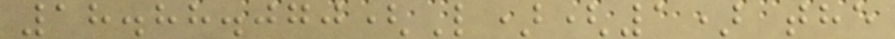18.88.070(L)(1) the
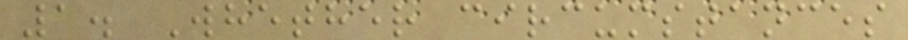1. Whether circumstances
